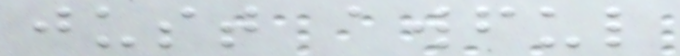just awful
